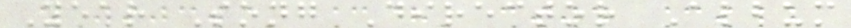Year Song Director Album
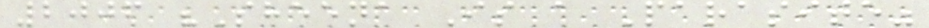2006 "Sheena Is a Parasite"
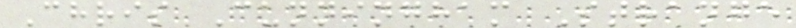Chris Cunningham Strange
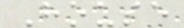House
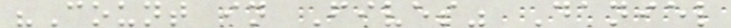"Count in Fives" Daniel
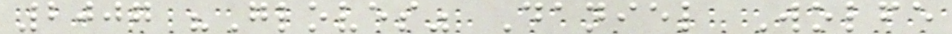2007 "Gloves" Daniel Wolfe
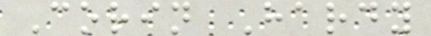Corin Hardy
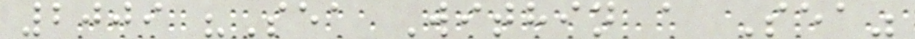2009 "Sea Within a Sea"
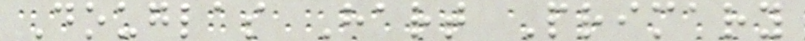Douglas Hart Primary
